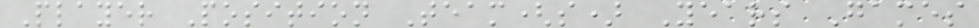Player Position Team(s) Years Games
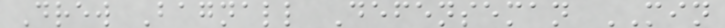Drew Bagnall Defenseman MIN
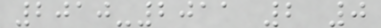2010-2011 2 0
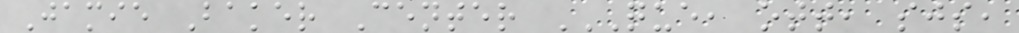Jamie Baker Center QUE, OTT, SJS,
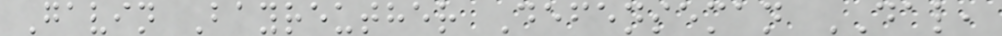Gavin Bayreuther Defenseman DAL,
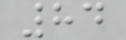84
